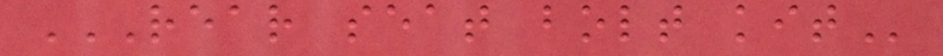REAR SEAT BOLT KIT
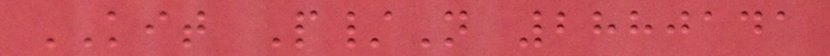KIT P/N 2880141
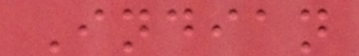Indian
